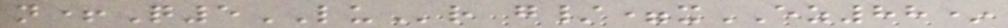n+Q5LUr g/=xEZ88*
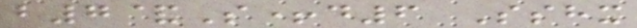b7&S+d6 Sshx
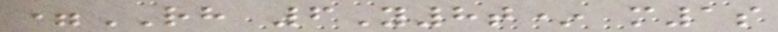=RH 6Y8t* m1s
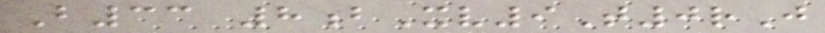B33 8bXv9T0rJ
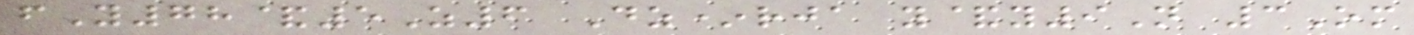fY78&5Z6 Dz*rja y&y9N 3Om
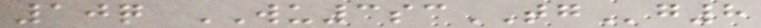10q WU3scTGg8
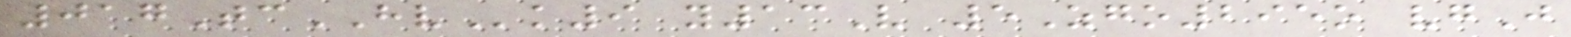017TcHVk9 y13V 5Zgo295o vgJ
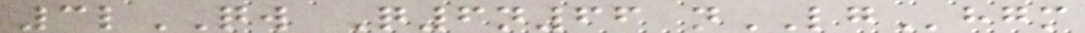3lQW Q6n66 nLGhgm
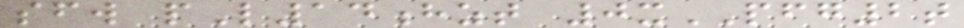sfw pL14hzt 0xPFG2t
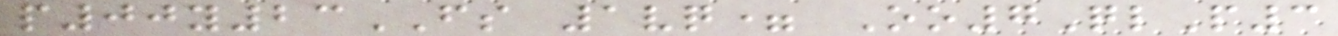p00y23FS 1vq= Oo7QlP3
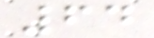64
